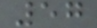57
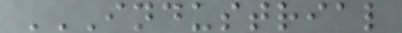INDUSTRIAL
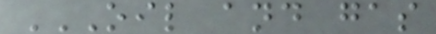OIL AND GAS
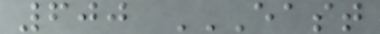600 EAST
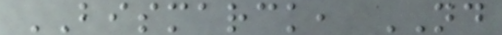BISMARCK, ND
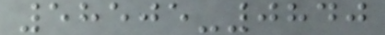58505-0840
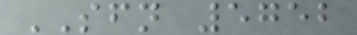SFN 5752
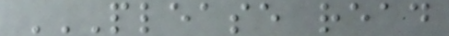PLEASE READ
